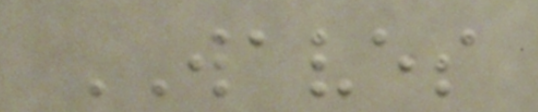WAVES
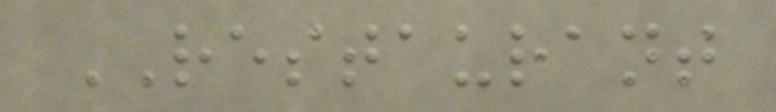RESTAURANT
